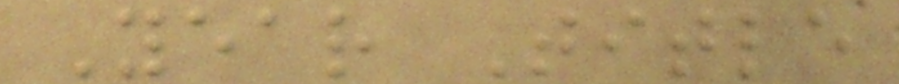Year Title
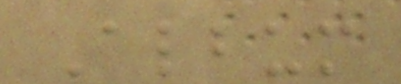Album
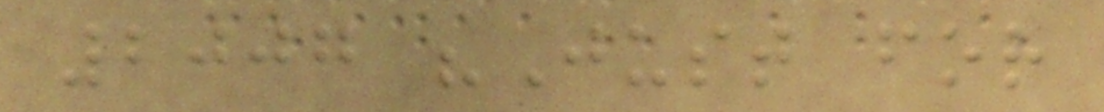2007 "Just for
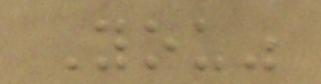You"
